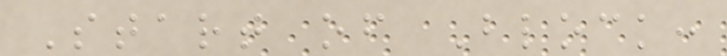Start of Block:
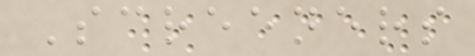Screeners
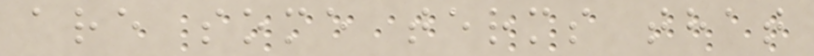are some terms that
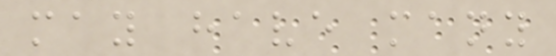may have many
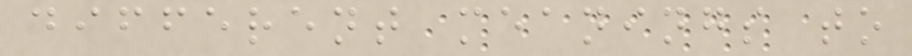different meanings to
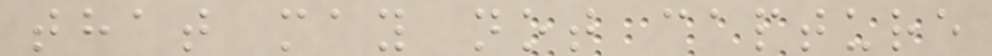that may not capture
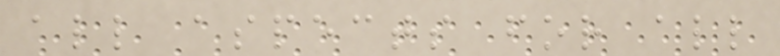all aspects for all
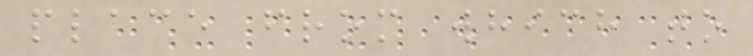place from which to
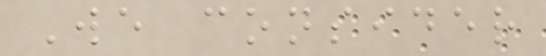We consider
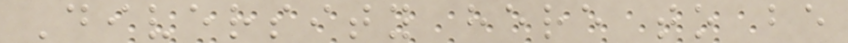Diversity here to be
